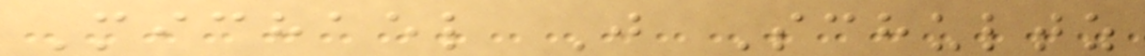Michael J Schultz
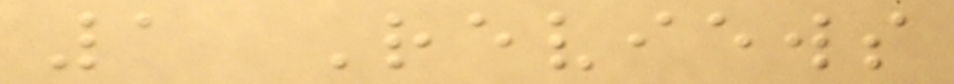1 Reviews
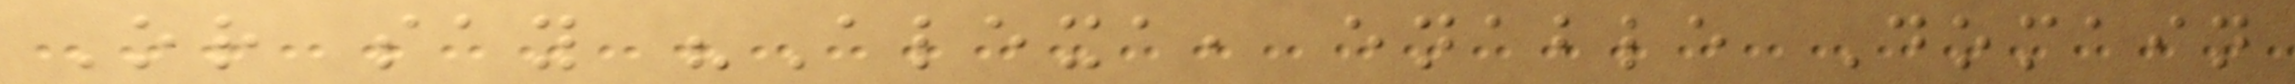Or say "Alexa, enable Domain
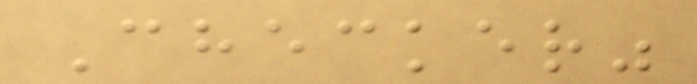Checker"
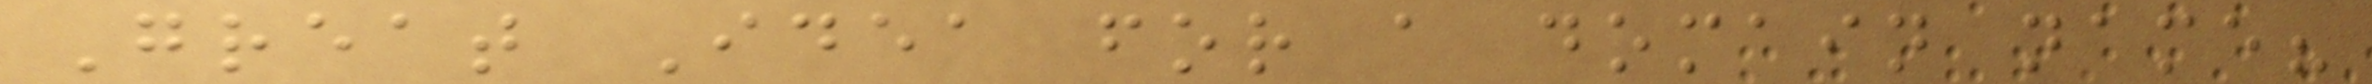Great Idea for a domain name?
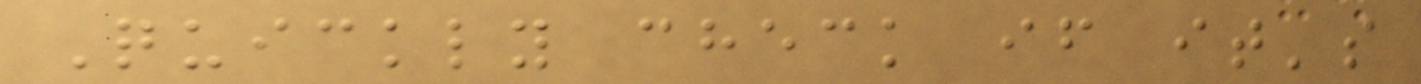Quickly check if it's
